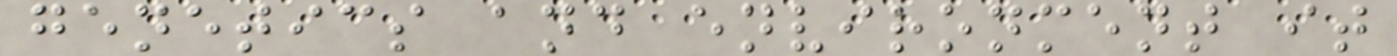genetics and environment it
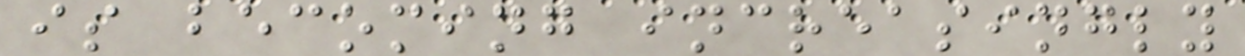is becoming increasingly
